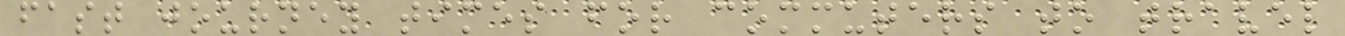fast journey times for commuters to travel
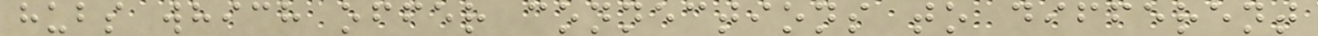hubs which offer connections to different
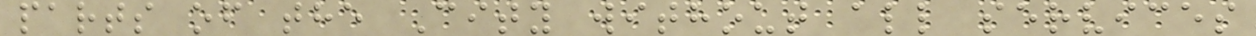parts of the City without all services
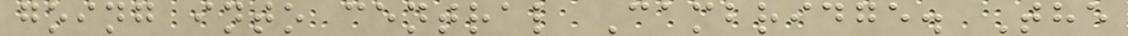going into central Cambridge. The
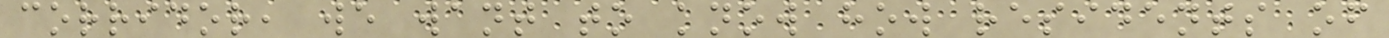corridor, we want to know how residents of
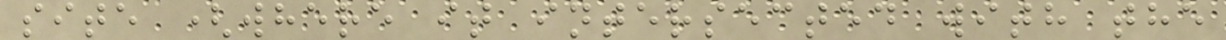site (where it intersected with the
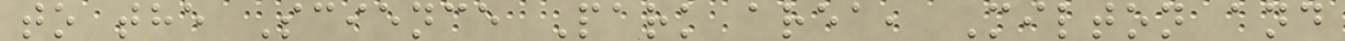to the Science Park area, Milton and
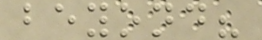beyond?
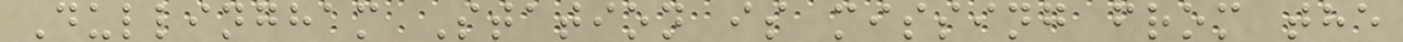Dullingham Station is missing from the
